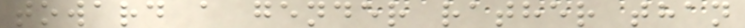toward a gender rather than
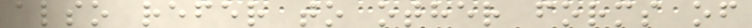also refer to other forms of
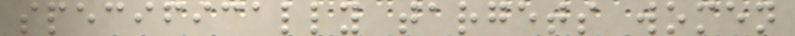specifically targets women
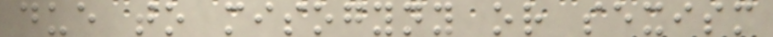due to misogyny or sexism
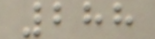288
